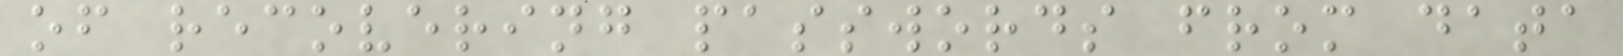of recovering passwords from data
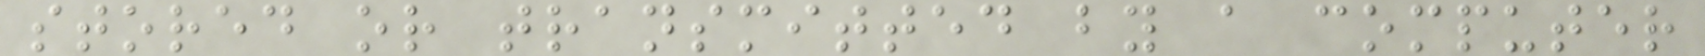stored or transmitted by a computer
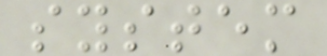system
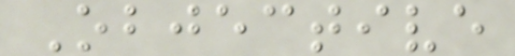Objective
